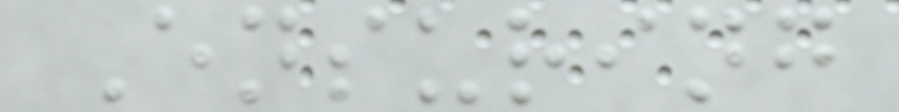Ensuring
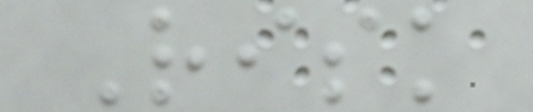Risk
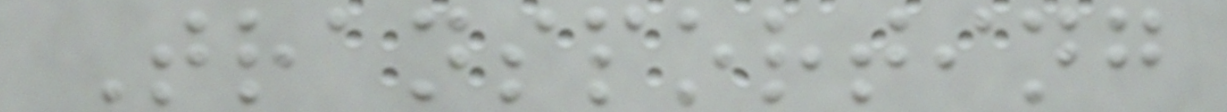Transporting
